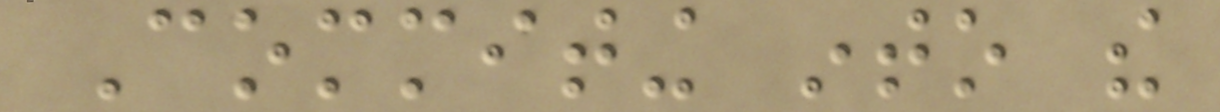Commiting into the
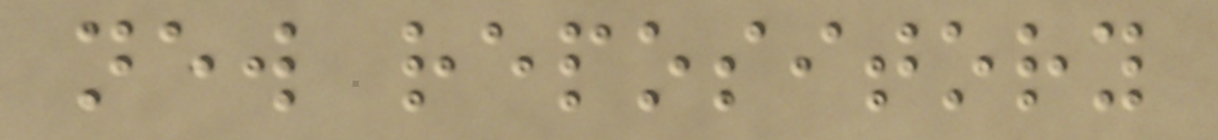new repository
